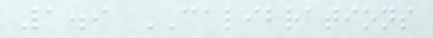1.9 CALIBRATIONS
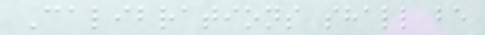Calibrations shall be
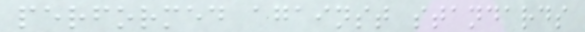performed against standards
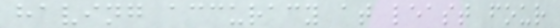having accuracy at least four
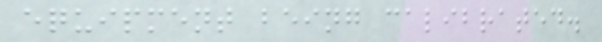equipment being calibrated.
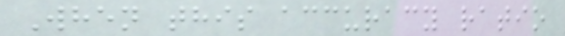When this accuracy ratio
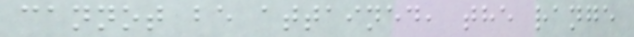cannot be attained, the range
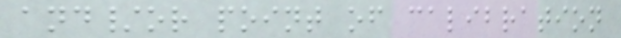and/or point of calibration
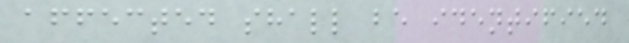affected shall be identified
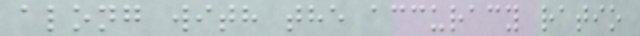along with the accuracy ratio
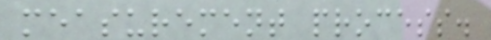measurement process.
